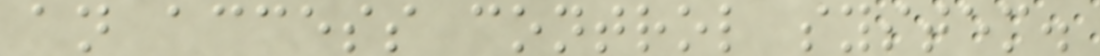an access control system.
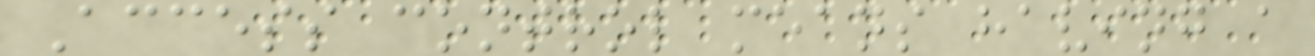Access control means having a
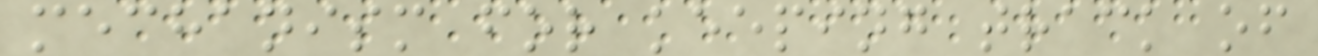mechanism for keeping track of
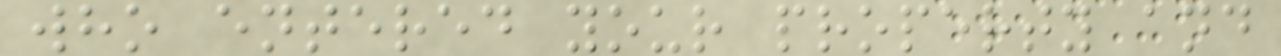who entered your property and
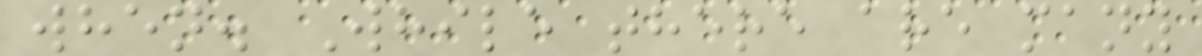when. While there are many
